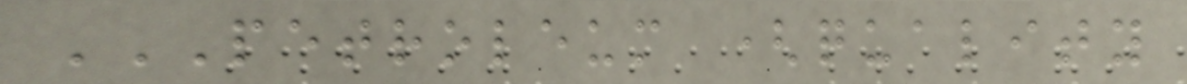PETROLEUM (QUALITY
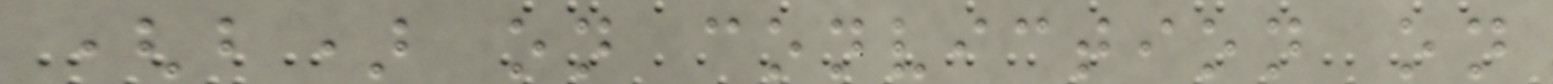(b) on conviction on
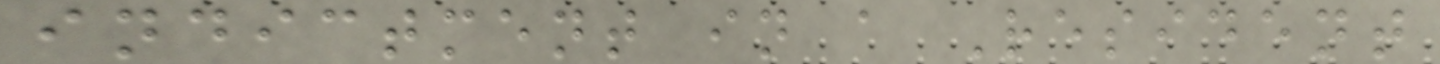indictment in a Resident
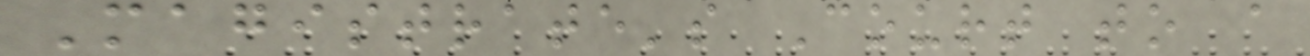Magistrate's Court to a
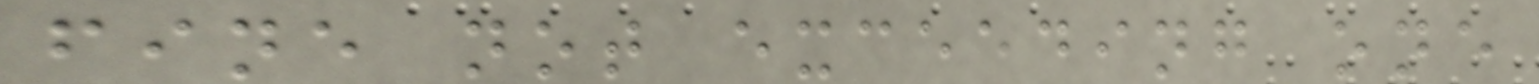fine not exceeding one
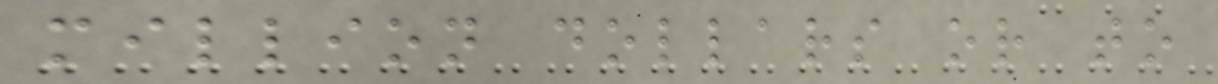million dollars or to
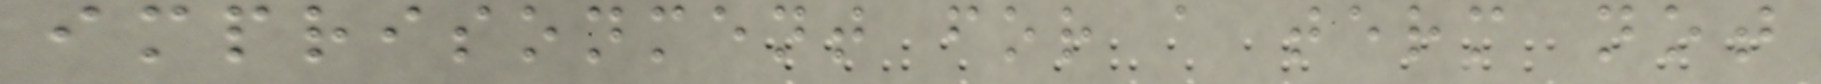imprisonment for a term not
